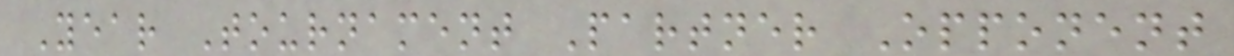Year Tournament Partner Opponent
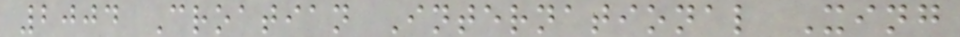2004 Croatian International Xing
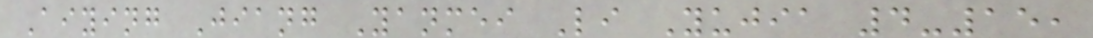Aiying Jiang Yanmei Li Yujia 4-15,
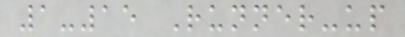1-15 Runner-up
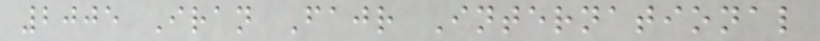2005 Iran Fajr International
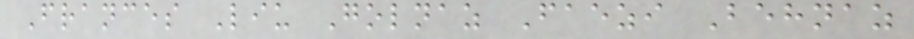Frances Liu Golnaz Faezi Behnaz
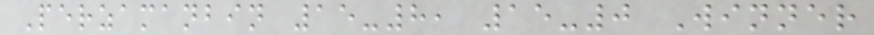Perzamanbin 15-8, 15-0 Winner
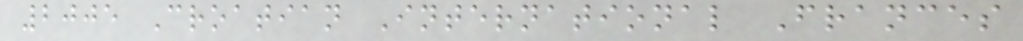2005 Croatian International Frances
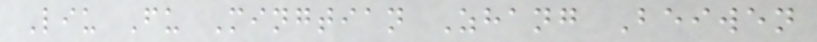Liu Fu Mingtian Zhang Beiwen
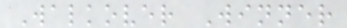Walkover Winner
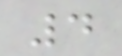4
